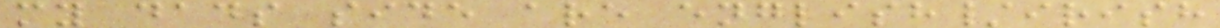my dads side are english/irish
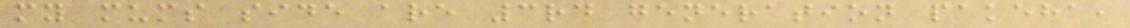my mums side are 3rd generation pakeha,
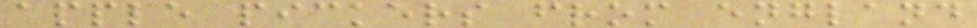apple pickers from england
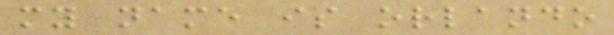my name is orlando
